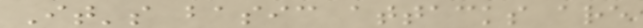It's basic attacks are
